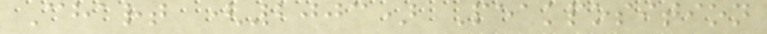Chart (2003) Peakposition
